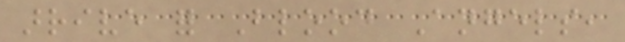arrive for Blood Angels,
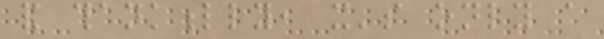and thankfully, it's only a
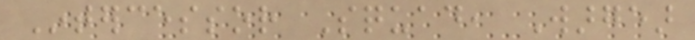Intercessor Squad, Wargear
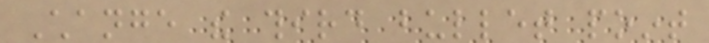Change the third bullet point
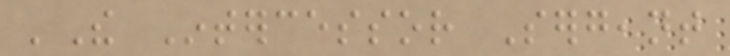'The Intercessor Sergeant
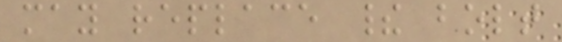may replace their bolt
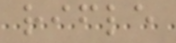rifle
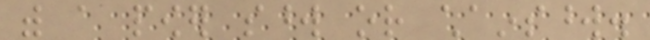with a power sword or chainsword.
